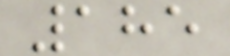185
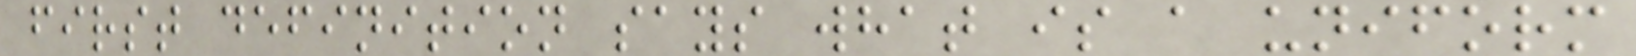first definition says what is a uniform
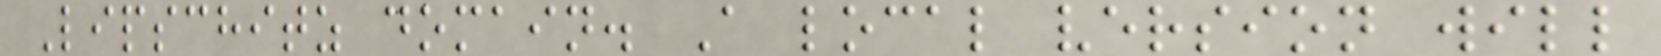Lipschitz domain. A local version will
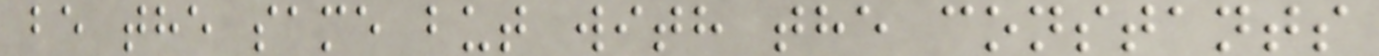be the same but with the constants
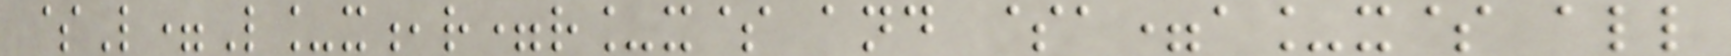$L=L_x,r=r_x$ and $a=a_x$ all
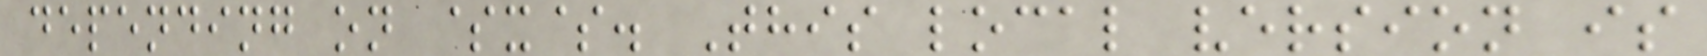depending on $x$. This local version is
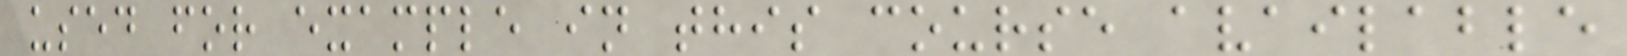used for example in this course available
